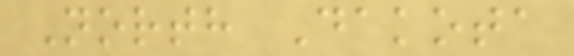North Dakota
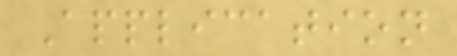Application
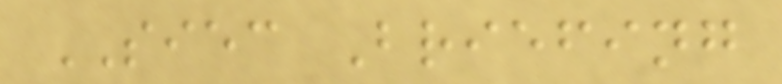SIEC Briefing
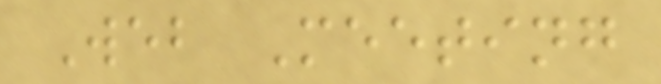Web Meeting
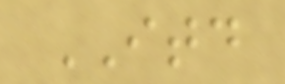ITD
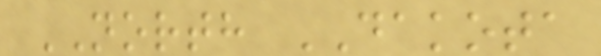NORTH DAKOTA
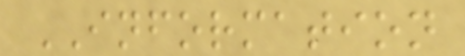INFORMATION
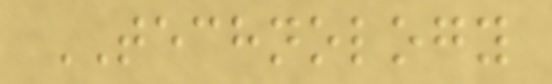TECHNOLOGY
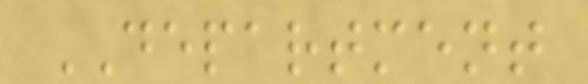DEPARTMENT
